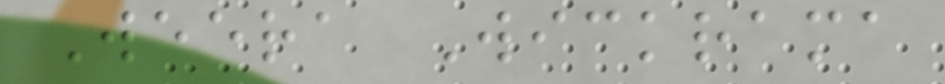Weera Wickrama
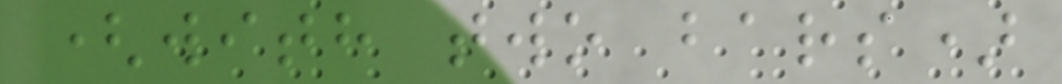(with two bars)
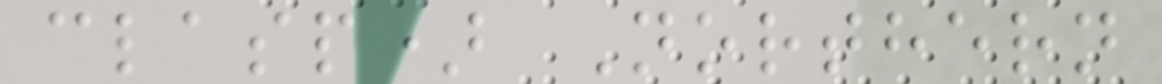clasp) Northern
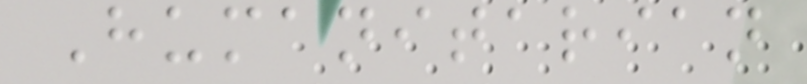Humanitarian
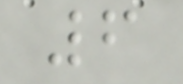6
